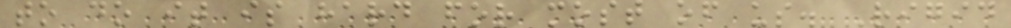to do it is hard for most of us. Rigid
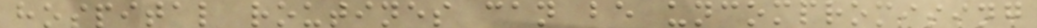hospital routines can be uncompromising
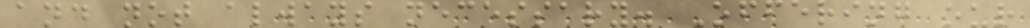and not always necessary. Offering our
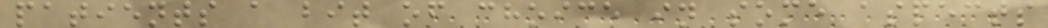patients a bit of choice in some aspects
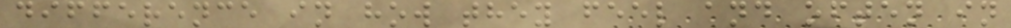difference in how they feel and often in
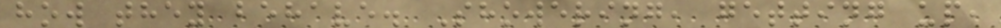how they behave. Showering, getting up,
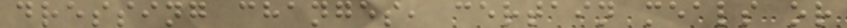dressing changes, certain meals or
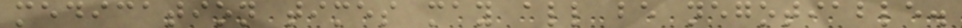medication times may all be negotiable.
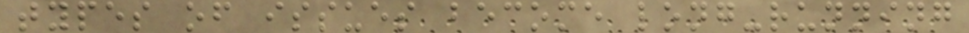types of issues become long-running
